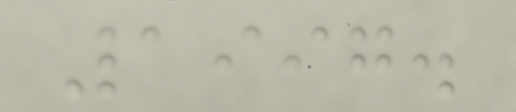1997.
